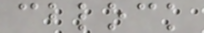cblock
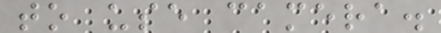to use camera.
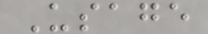Usage
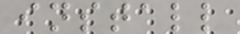install
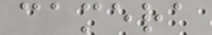camera
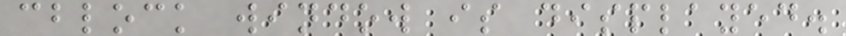cblock window is displayed.
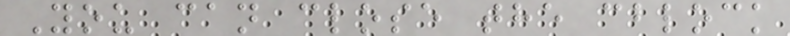You can close the cblock
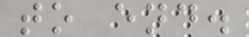to end.
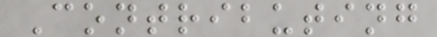Contributing
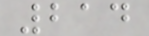214
